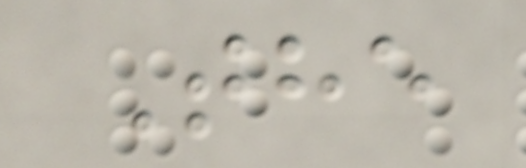The
